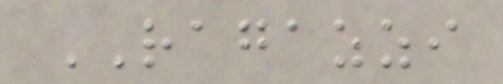RAGAZZI
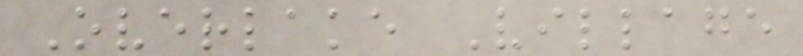Overlake Village
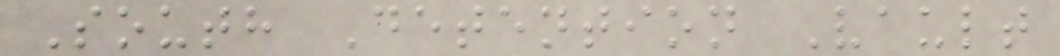South Detention Vault
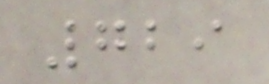729
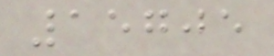15705
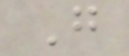G
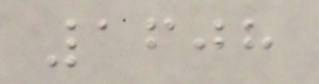1608
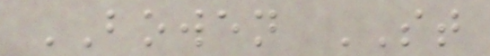BOWEN ST
